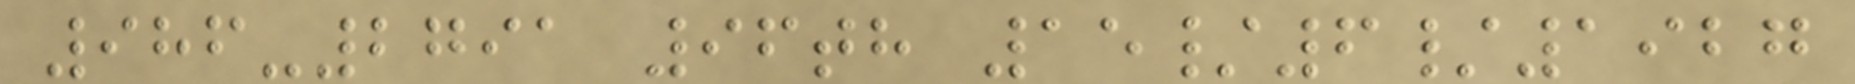986-2791 96th 15/6/1927
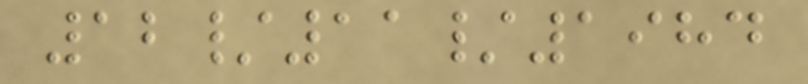12/11/1984
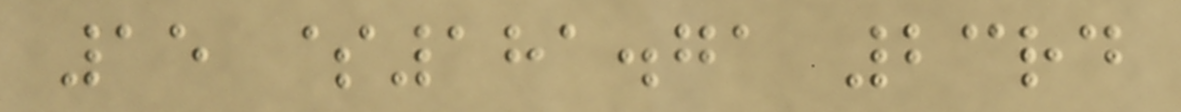15 $181.71 23rd
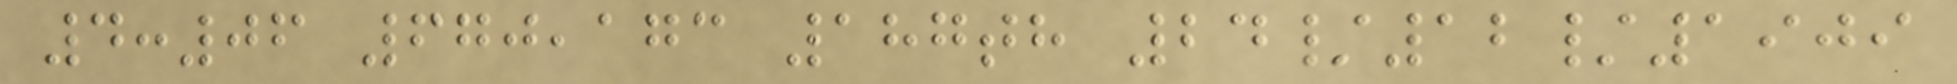4:06 670,173 187th 24/12/1909
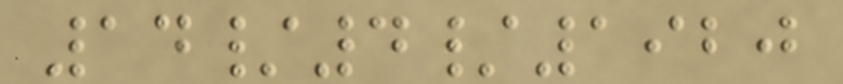14/4/1920
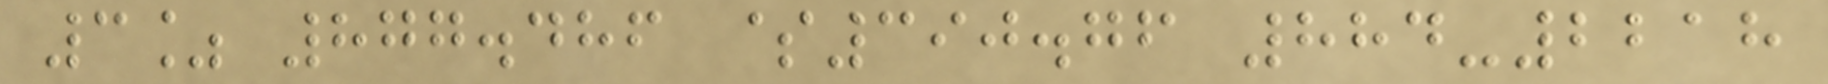3% 877.486 $390.76 884-2218
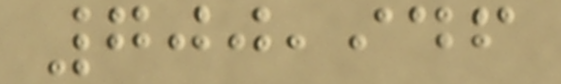700,946
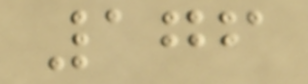176
